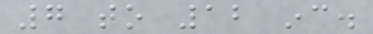7 to 12 inc.
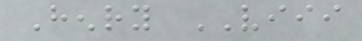Henry VIII
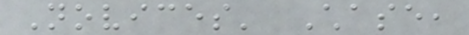Novices' Chase,
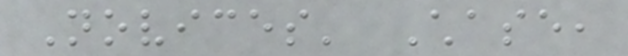Novices' Chase,
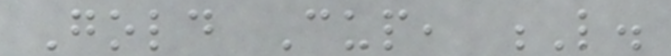Gold Cup, L.
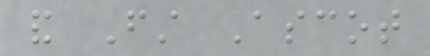and First Ascot
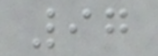97
